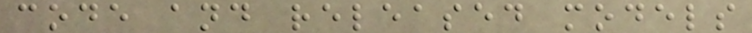code and released models
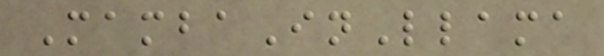MambaInLlama
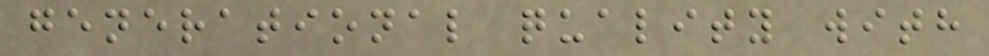generational quality with
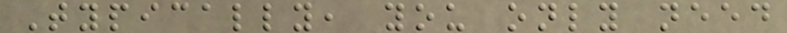Typically, you only need
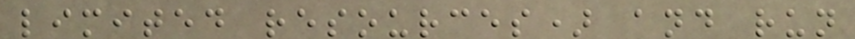limited resources) and run
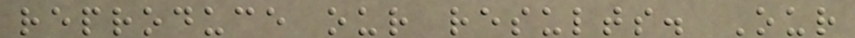reproduce our results. Our
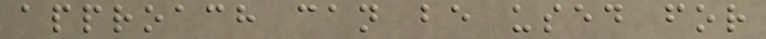approach can be used for
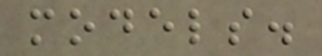models.
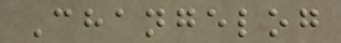Changelog
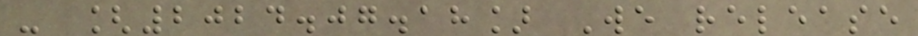- [2024.07.18] We release
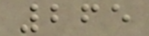265
